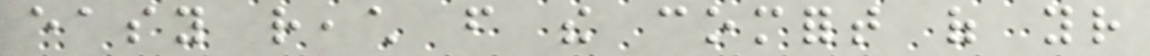easy reach from the comfort of your
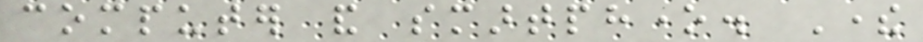computer and smartphone. There
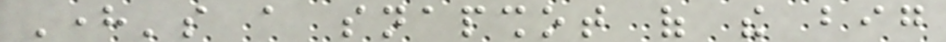Here's a snapshot of the big
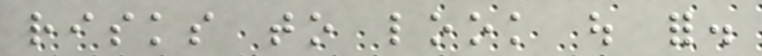risks to look out for.
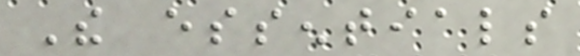The essentials
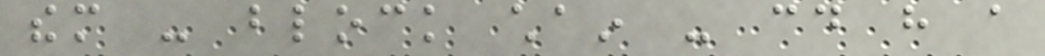them - block chain - could have a
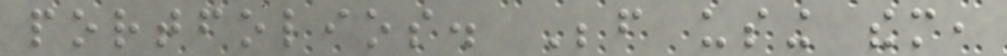portfolios. Before using them,
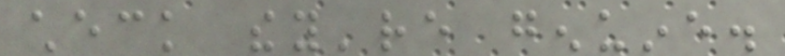check they're genuine.
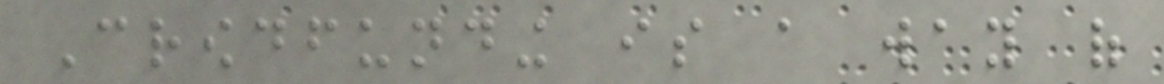Crowdfunding is a way of
